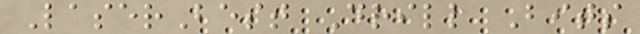LaserBest Drill Bits
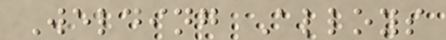Welding Alloys
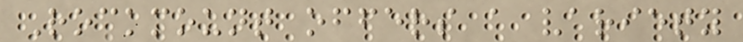Rockmount offers a variety
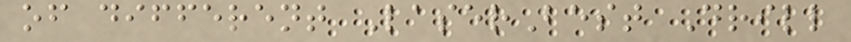of different LaserBest Drill
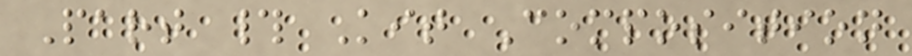Part # Kit Composition
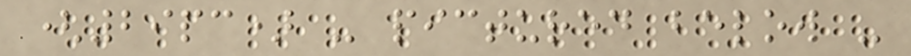(29pc) - pictured below -
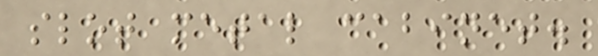slot metal cabinet.
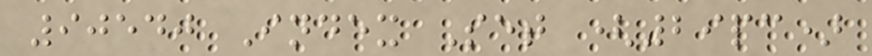90540 Index Set (29pc)
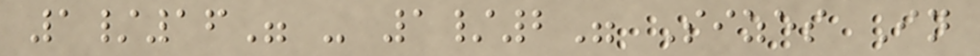1/16" - 1/2" Sizes In
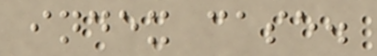index case.
